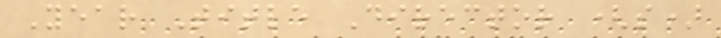Year Title Director (s)
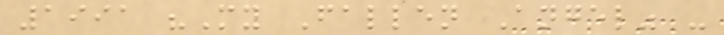1991 "My Fallen Angel" -
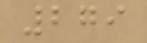279
